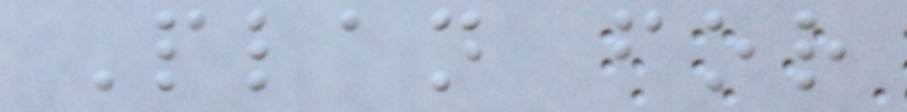Plan for
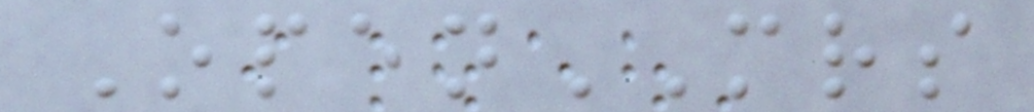OpenMRS
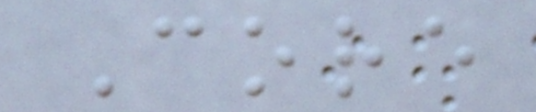Core
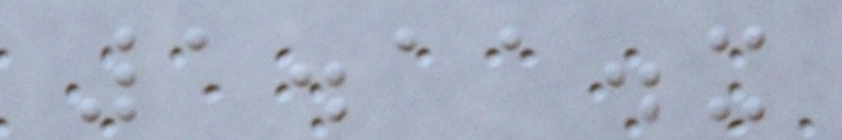1.11.x
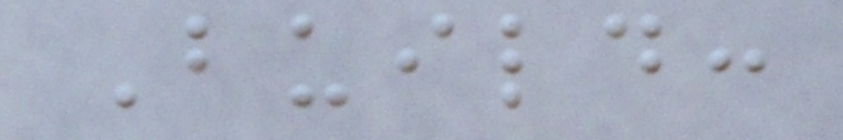Build:
